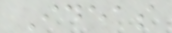Ideas
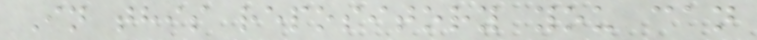In this repository you can
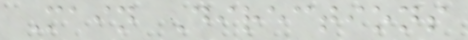Main Directions
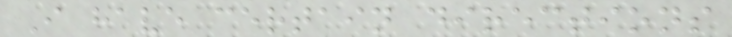I have certain directions
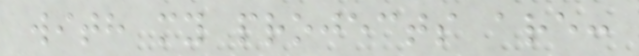with my projects are:
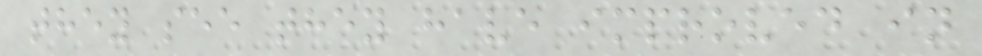they see they have improved in
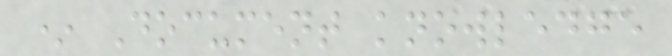* Document knowledge
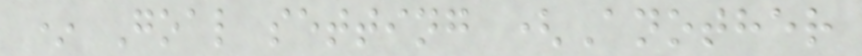* Goal setting (Another
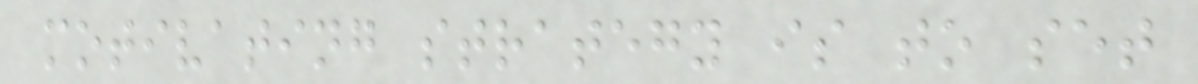motivating strategy is to set
